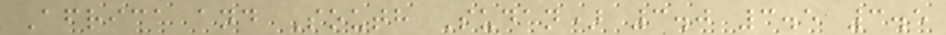Africa and South Sudan) 3.0 3.5 3.5
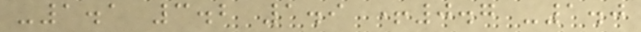-1.1 3.2 1.9 +0.7 -1.0
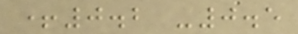+0.2 -0.5
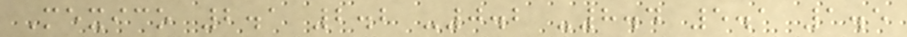Mexico 2.1 2.2 -0.2 -8.4 5.1 1.5
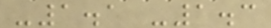-1.1 -1.3
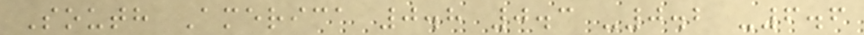South America 0.8 0.3 -0.2 -6.6
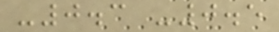-0.3 -0.5
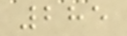285
